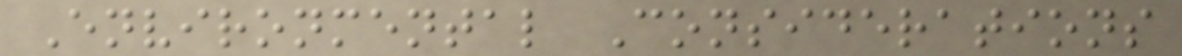Environmental Considerations
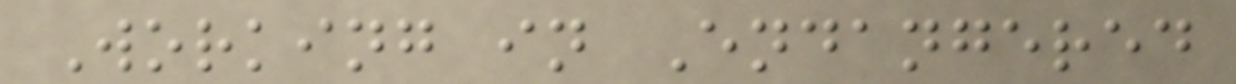Working in Endangered
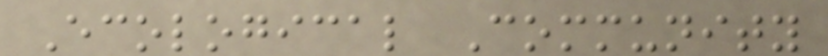Ecological Community
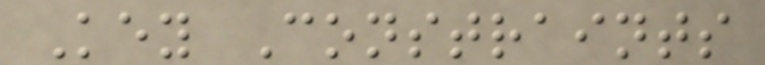Key Constraints
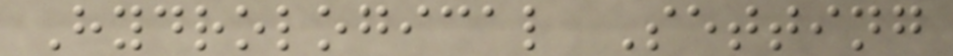Hydrological Setting
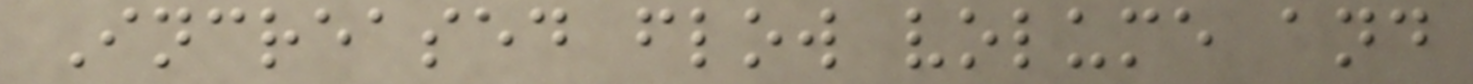Increased flow volume and
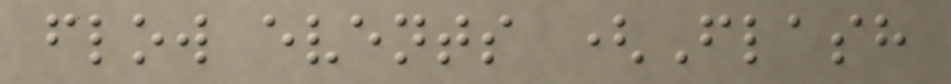flow events (Flash
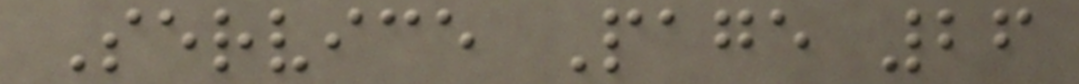Service Page 26
